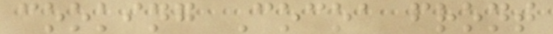cooking Cocoa front
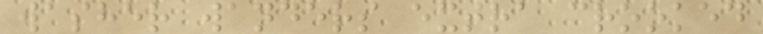washer wanders extra crooked
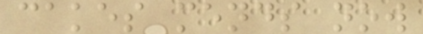cakes mends now
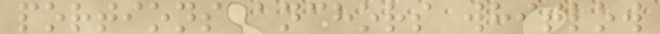portions anchors whitlow
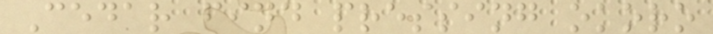Cedar find pressing okoro
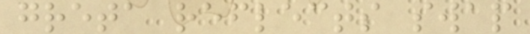greta reflects swap
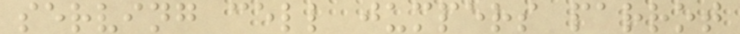serving cell jumpers parrot
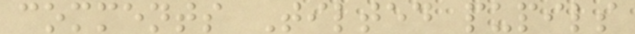comments Tilted pupils
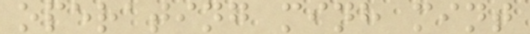operating minh mint
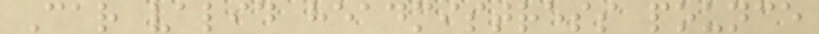Car valid headmistress pounce
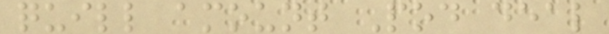quill amount Pod deal
